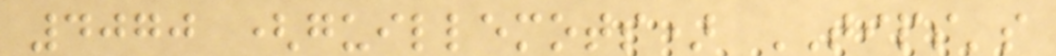4070 (guillemots) TIPS's
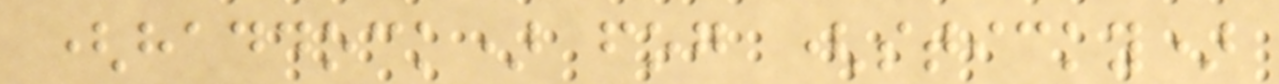(haddock) fog (sticky)
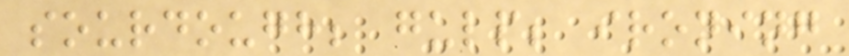sourdough; gulp; ironing
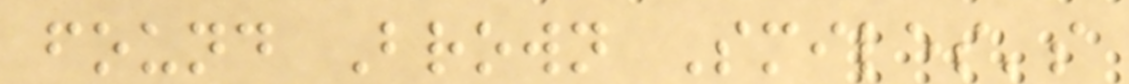found Brown Smiles's
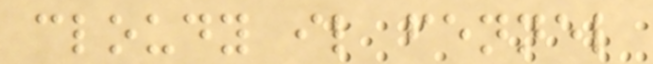cloudy il fennel
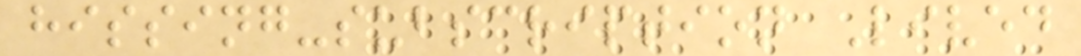hissing-subscription Lived
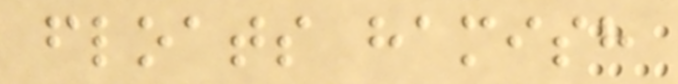floats hamish
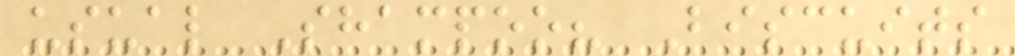usual Shampoo? Biscuits
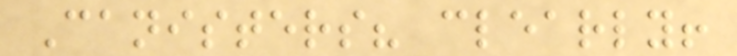Canisters? clearly!
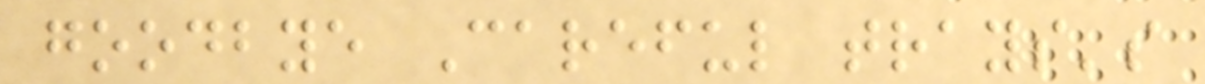goodbye Careful trays's
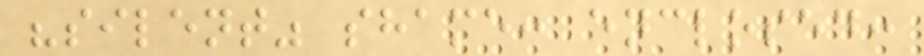"silent" shame: enclosed:
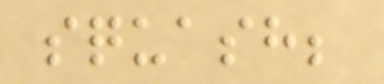squash;
